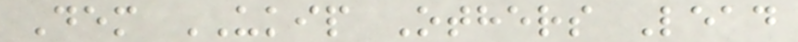Dem UKIP Others Lead
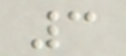3
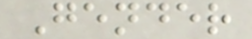Gender
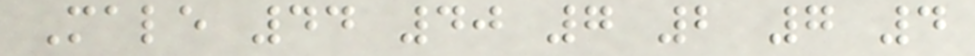Male 44 40 7 2 7 4
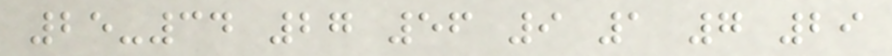25-34 27 56 9 1 7 29
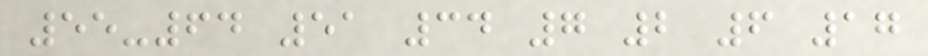55-64 51 34 7 2 6 17
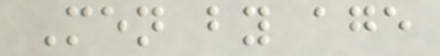Men by age
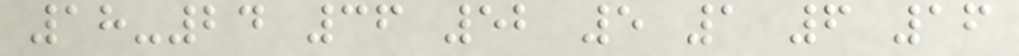18-24 36 52 5 1 6 16
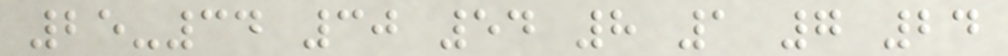25-34 30 54 8 1 7 24
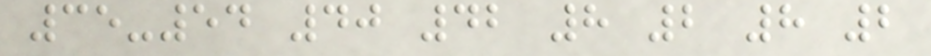35-54 40 42 8 2 8 2
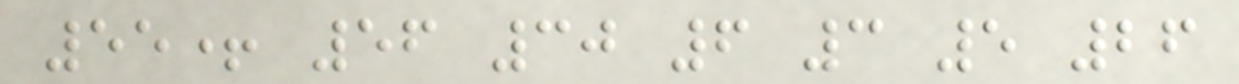55+ 56 30 6 3 5 26
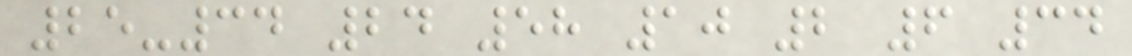25-34 24 58 10 2 6 34
